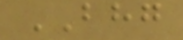BHG
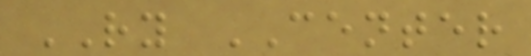RY CENTER
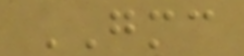GMC
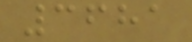3681
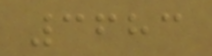3683
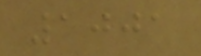1001
